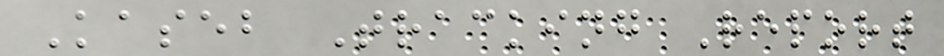Kaseb Tracking Report
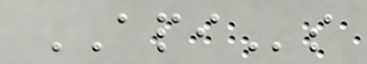APIs
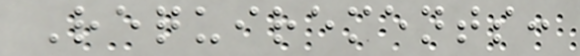Requirements:
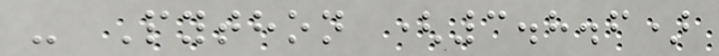- Python (3.8.6)
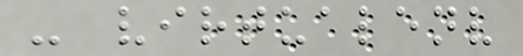- virtualenv
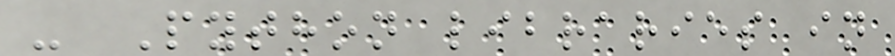- Python libraries in
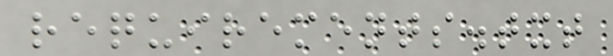requirements.txt
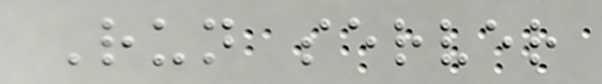Run server
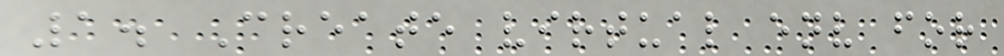1. Create virtual env for
